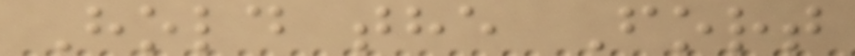Hold the Fort
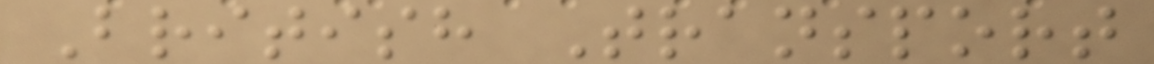British Transport
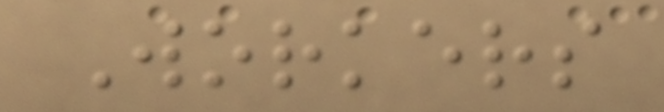Workers
